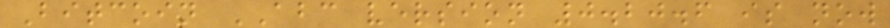Bitcoin ABC version 0.20.6 is now
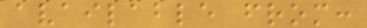available from:
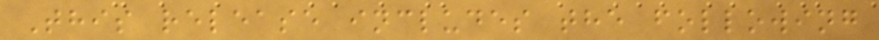This release includes the following
